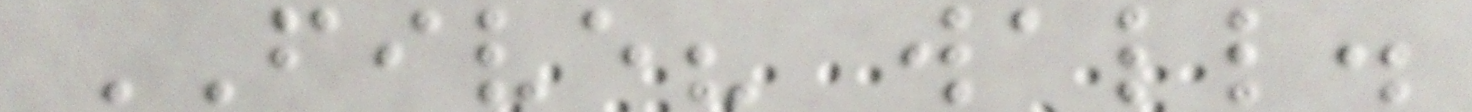FIVE? wall.
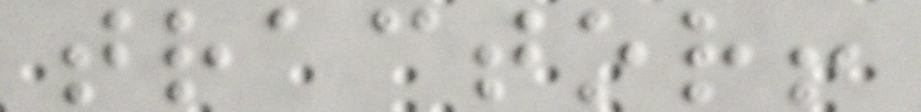tractor!
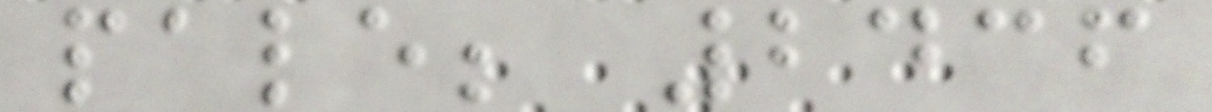pale; 2436
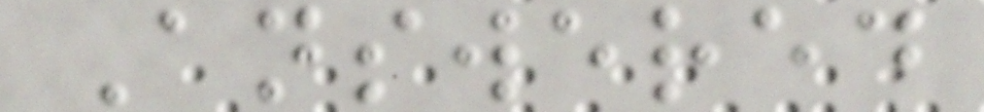Answered
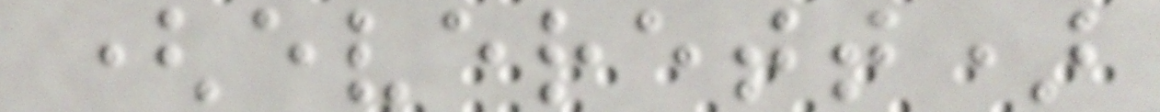(everett)
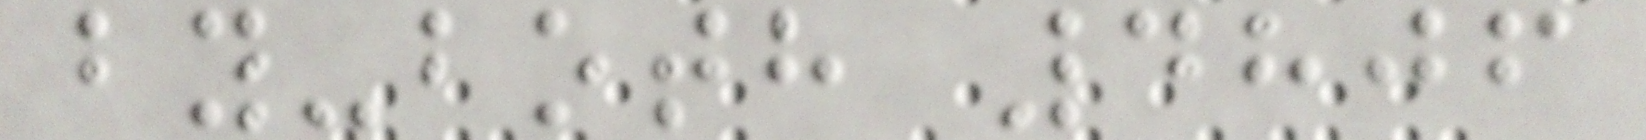by-both 4806
